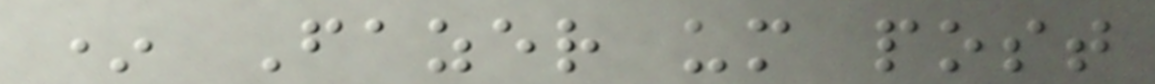* Fazer um post
